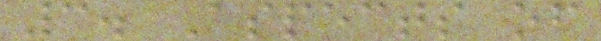3. Aspects of
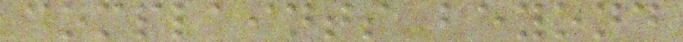complaints beyond
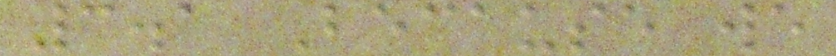3.1 Because we
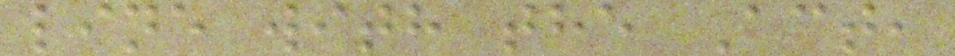line with the Act,
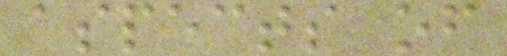aspects of
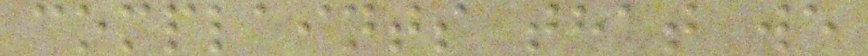complaints that we
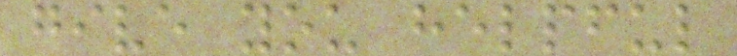give you helpful
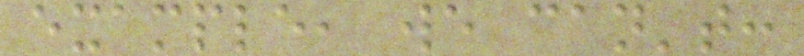example, we can't:
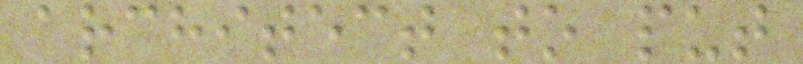architect to put
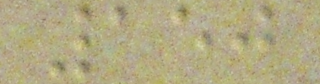150
